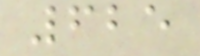625
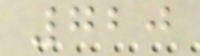720
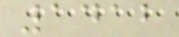1412
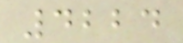4224
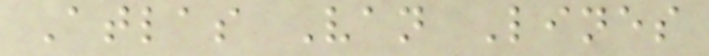Atlas Van Lines
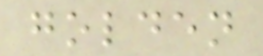golden
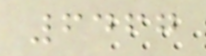6467
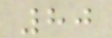80
